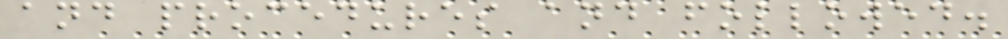and procedures and followed.
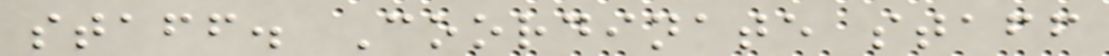staff. Coordinate staff
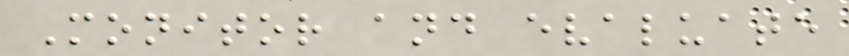Monitor and evaluate
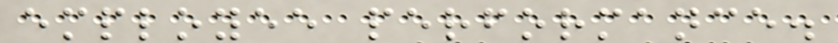employee performance.
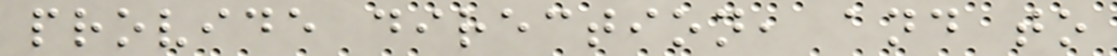provide direction, and to
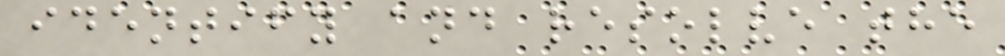identify and resolve the
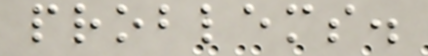problems.
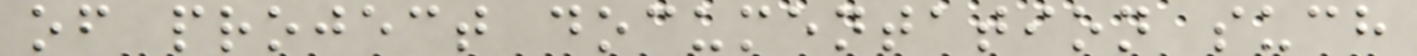of project documentation such
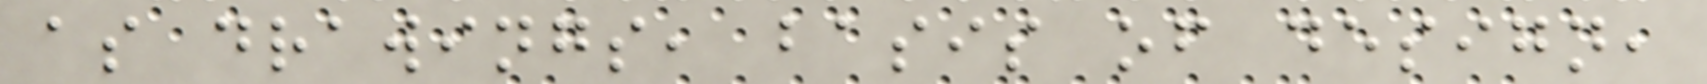as drawings, basis of design,
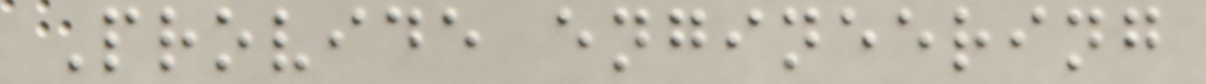Provide engineering
